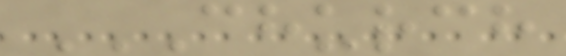CHURCH
